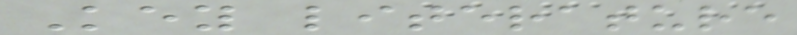Key literature
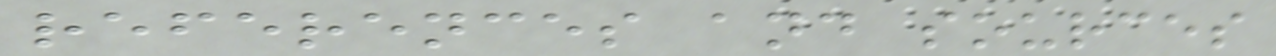references and sources
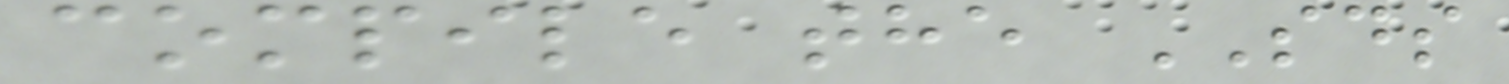compile the SDS
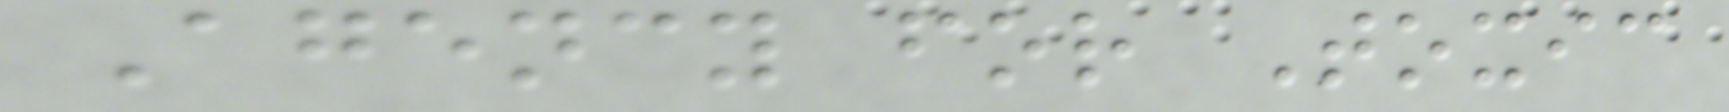Agency for Toxic
